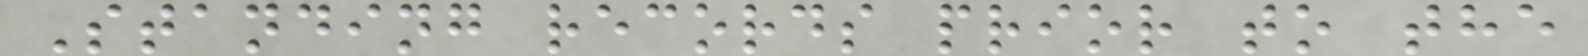Standing records prior to the
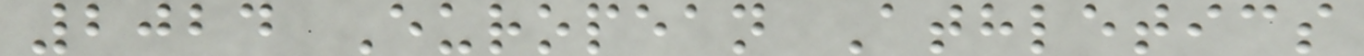2024 European Athletics
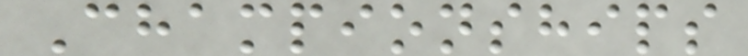Championships
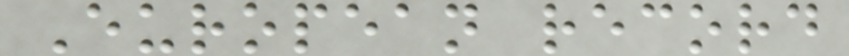European record
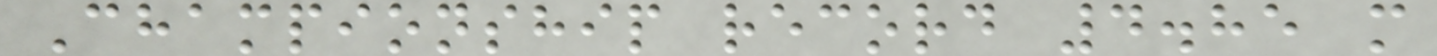Championship record 4.85 m
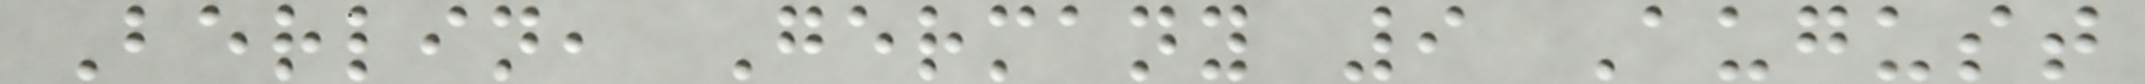Berlin, Germany 9 August
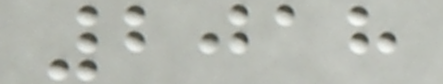2018
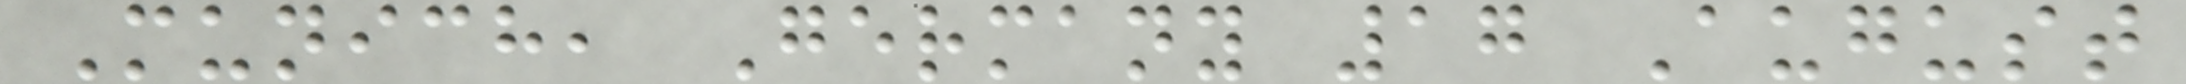Munich, Germany 17 August
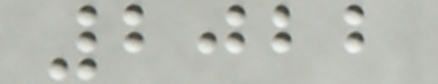2022
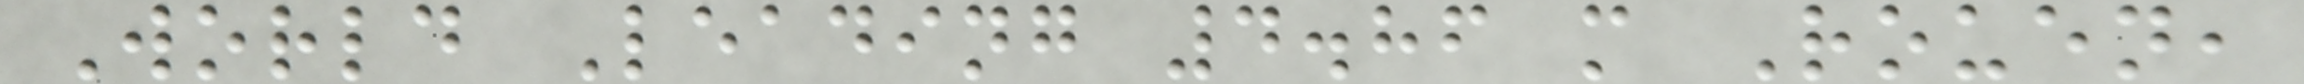World Leading 4.86 m Rouen,
